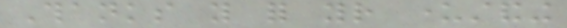Thanks you for your understanding
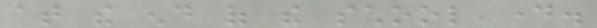at the end of the school day.
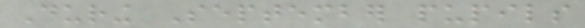During September pupils
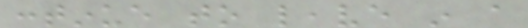continue to leave in a
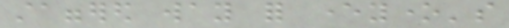staggered way for everyone's
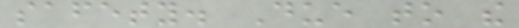safety. Due to the
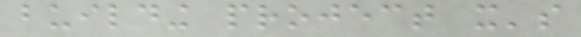building project it's
